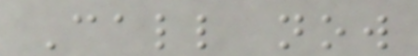Call now
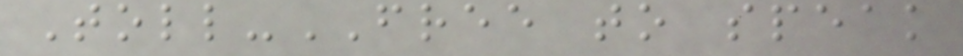Toll-FREE to speak
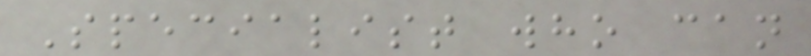Specialist who can
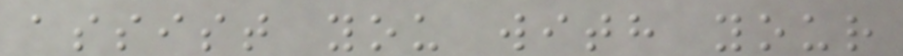assist you with your
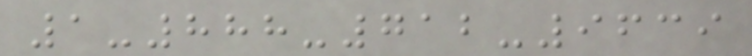1-888-712-9639
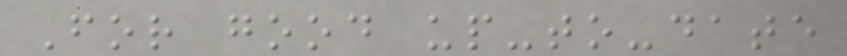For good up-to-date
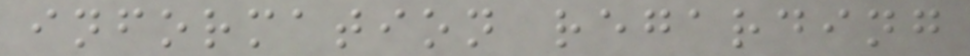information regarding
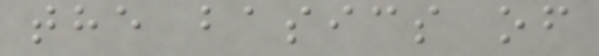the basics of
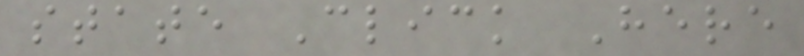state Click Here
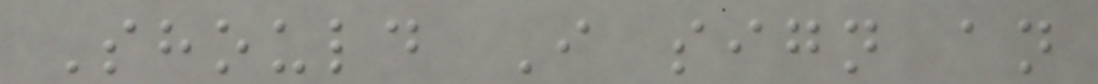Should I sign an
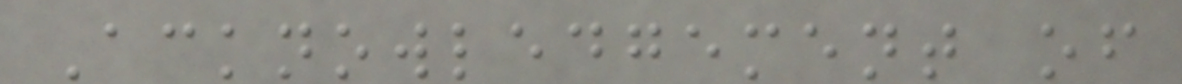Acknowledgement of
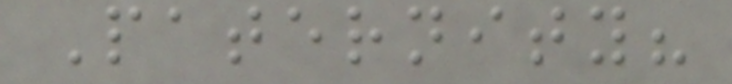Paternity?
